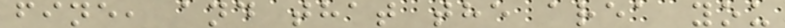fine, and that the area you
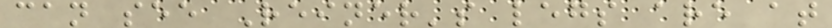can see Reiner's legs are at
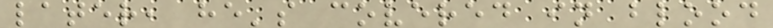later, he's covered in blood
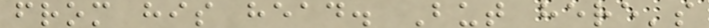from his head. But here's
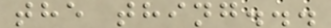the thing...
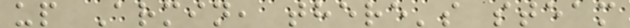up Armin, there's steam
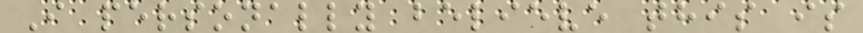I personally believe this is
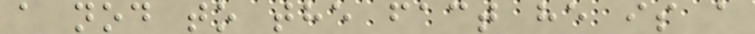a nod to the fact he is a
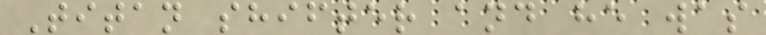Titan shifter and he was
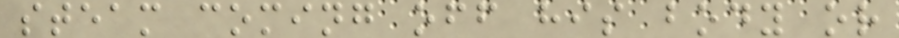steam coming off his body or
